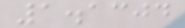1.1304
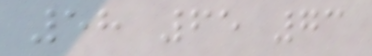58 65 73
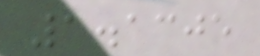1.1305
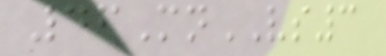46MnVS3
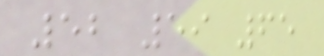52 59 65
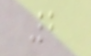2
